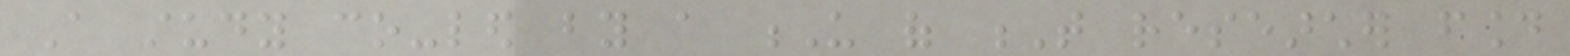A study co-led by a U of T researcher found
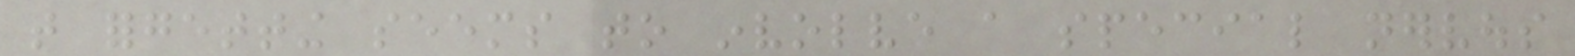that forgetting seems to involve a special nervous
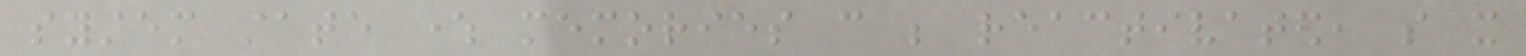system state where memories can be reactivated, so it
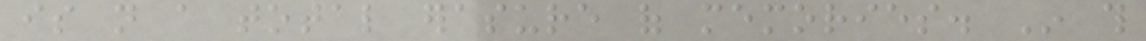is not a total erasure of memories. In this
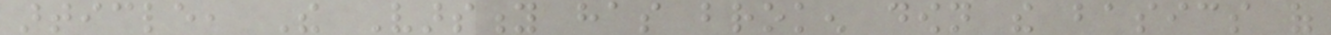article, The Varsity has broken down the basics of
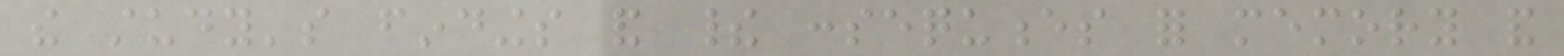the study's findings and their consequences for memory and
